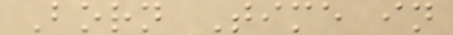Born Time in
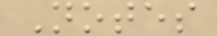Notes
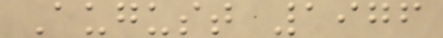August 1976
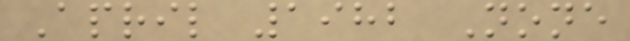April 1982 None
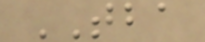TBA
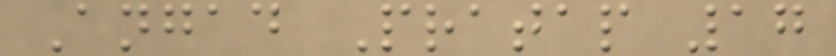Angad Pratap 17
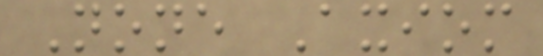None Axiom
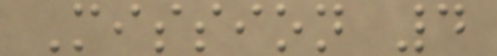Mission 4
